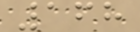168
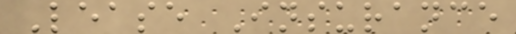Lease Insurance
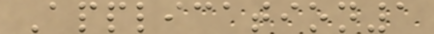Application1
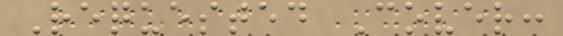Requested Cover:
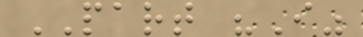PART "I"
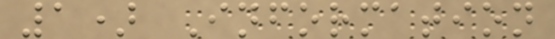1) Information
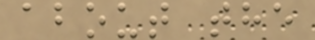about the
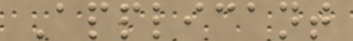Applicant
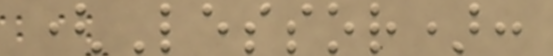(Lessor):
